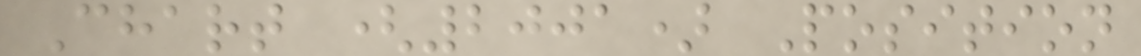Chart (2001) Position
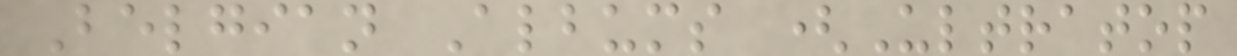Belgian Albums (Ultratop
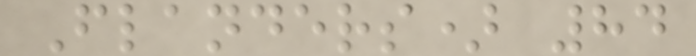Flanders) 84
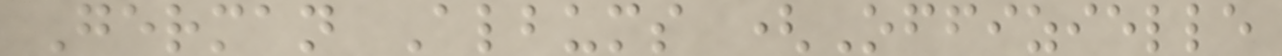German Albums (Offizielle
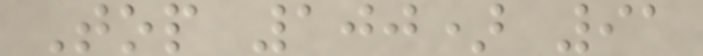Top 100) 91
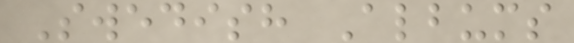Swedish Albums
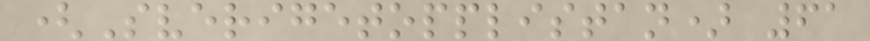(Sverigetopplistan) 61
